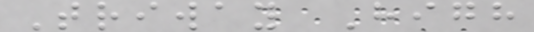Triway High
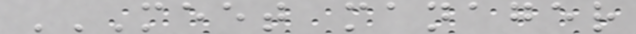MEET MANAGER
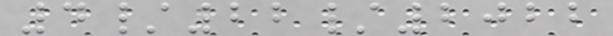4/22/2022
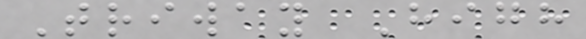Triway High
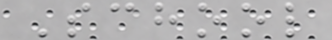School
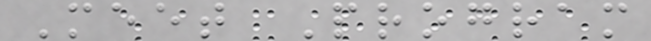Meet Program
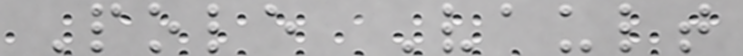Pole Vault
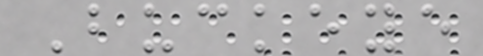Buckeye
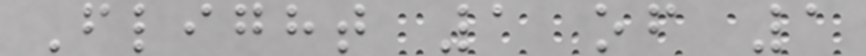Flight 1 of 1
